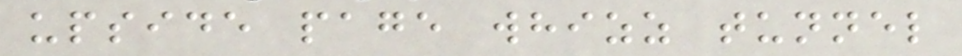upside page whizz tunnel
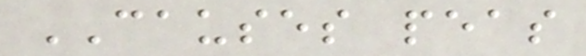CAUSES peas
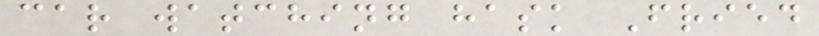car watching hask Fried
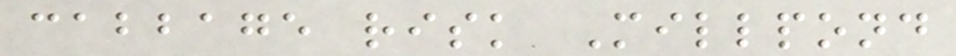cabbage risk Millpond
